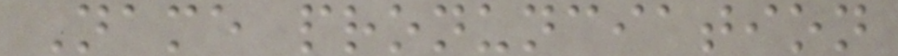Name pronunciation
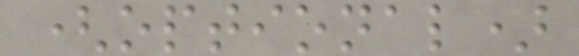(optional)
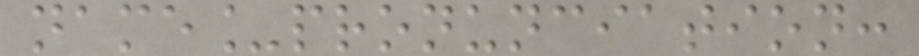name_pronunciation:
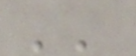''
